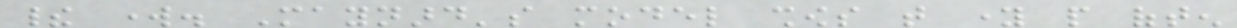their work. Maynard's model shows that young people often
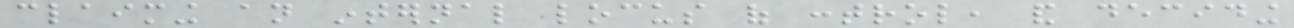claiming an internal locus of control, and deciding
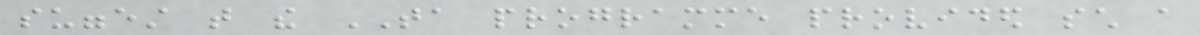suggest that the TA programme provided such a
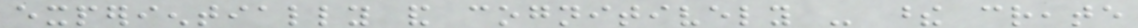experientially and cognitively - these create
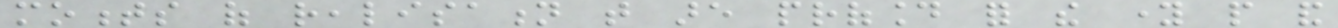moments of realisation that are profound for the young people and
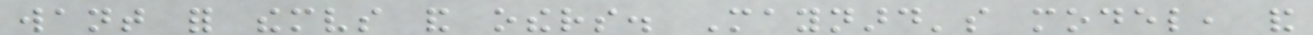want for themselves and others. Maynard's model, and
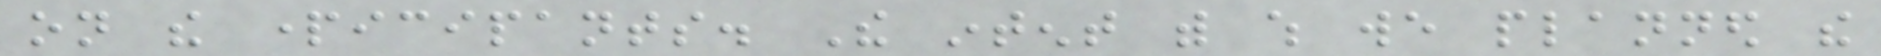on the participants. The intent with which we planned the
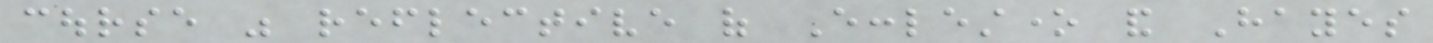course was reflective of Ecclestone and Hayes
